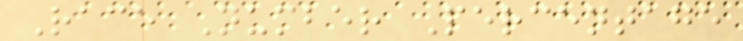Race Number Percentage
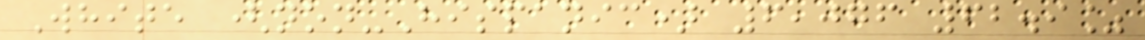White (non-Hispanic) 6,076 62.9%
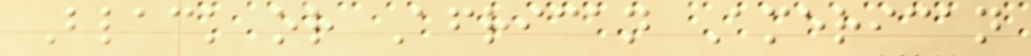Black or African American
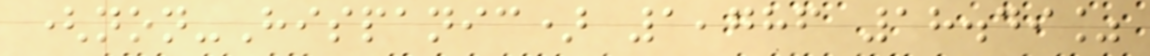(non-Hispanic) 1,786 18.49%
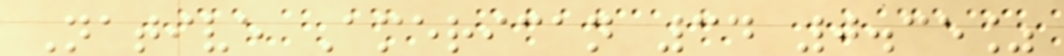Native American 34 0.35%
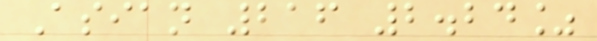Asian 216 2.24%
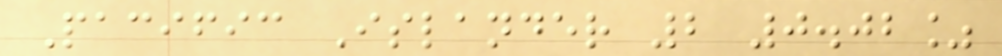Pacific Islander 2 0.02%
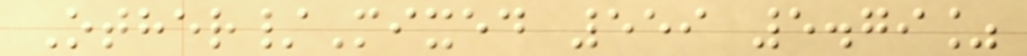Other/Mixed 559 5.79%
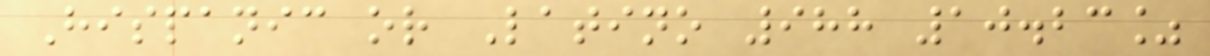Hispanic or Latino 988 10.23%
